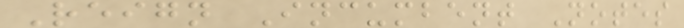Reign Incumbent Notes
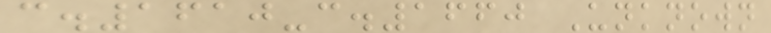c.1610-c.1660 Unknown
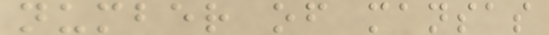number of mansas
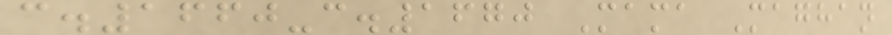c.1660-c.1670 Mama Maghan
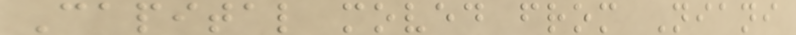Capital moved from Niani
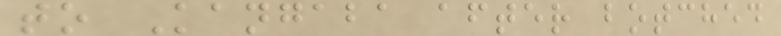to Kangaba after botched
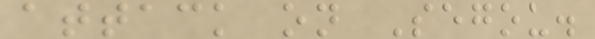attack on Segou.
